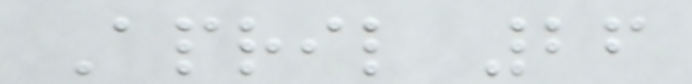April 26
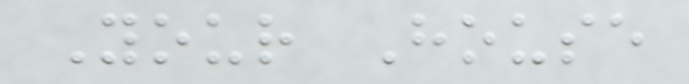Your House
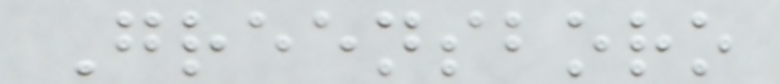Greensboro
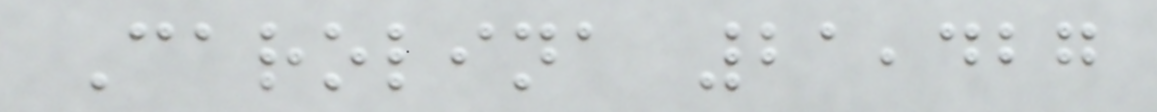Carolina 21,427
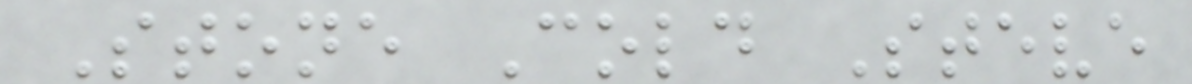Stone Cold Steve
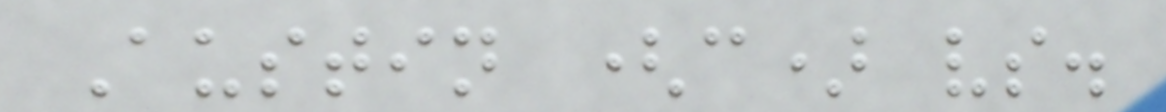Austin (c) vs.
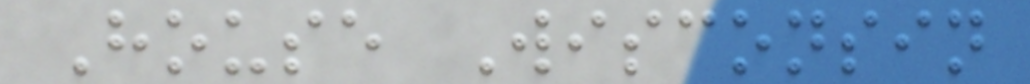House Wisconsin
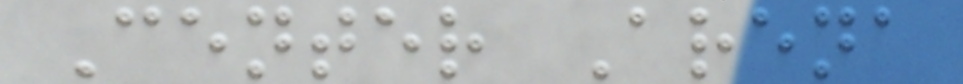Center Arena
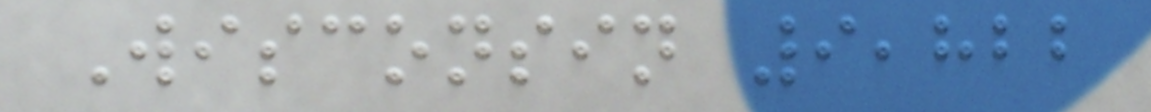Wisconsin 9,822
